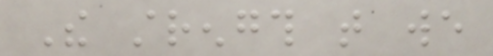The strength that we
